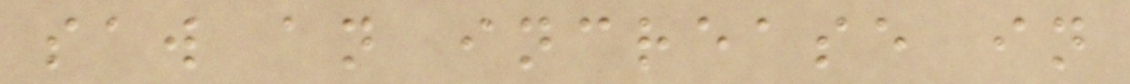saw an increase in
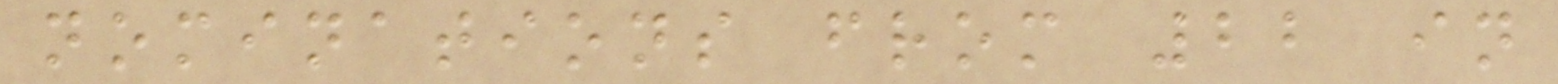nominations from 22 in
